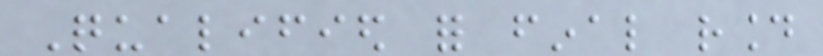Qualified for final round
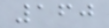160
